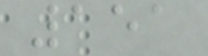151
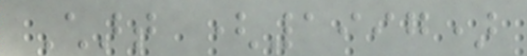Chart (1997)
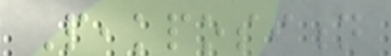Peakposition
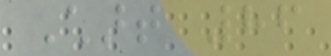Chart 86
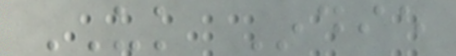UK Indie
